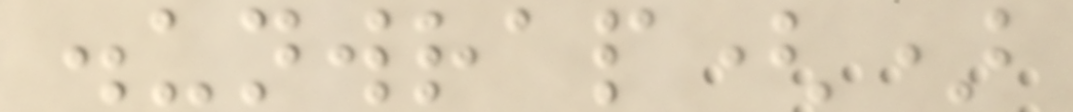.unwrap()
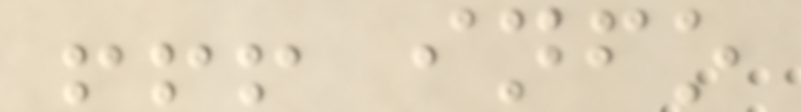!!! info
